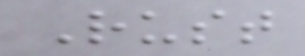Rust
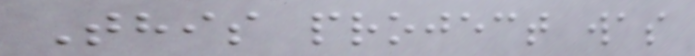This project was
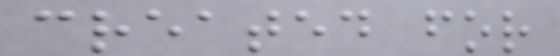created for
